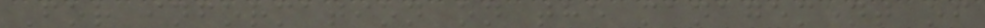For information on the management of
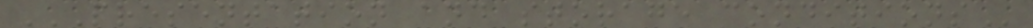PRESENTATION AND STORAGE CONDITIONS
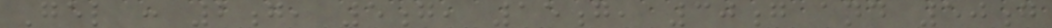Gel : 2g, 5g, 15g, 30g and 50g
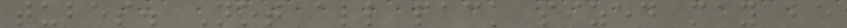tubes. Not all pack sized may be
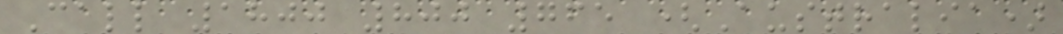Call 1800 800 765 (Australia)
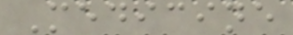Medicine
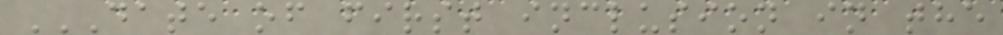DATE OF FIRST INCLUSION IN THE
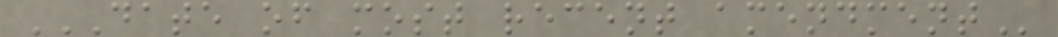DATE OF MOST RECENT AMENDMENT
